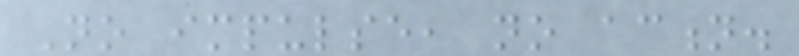No impulse, no action.
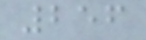256
